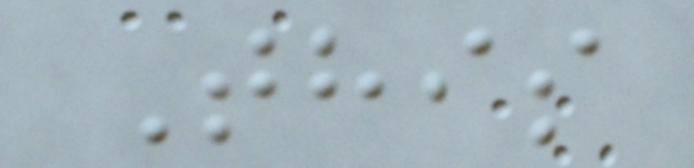This
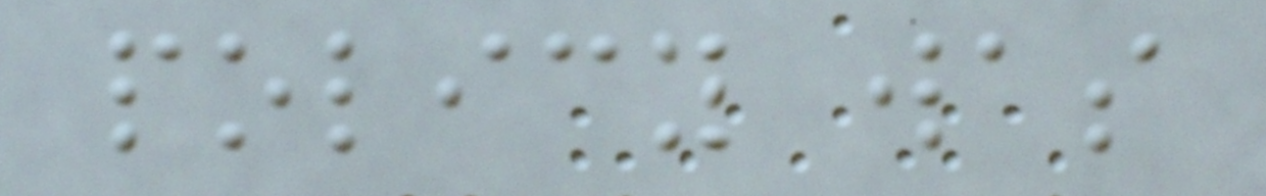policy was
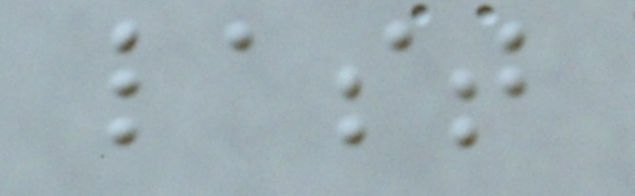last
